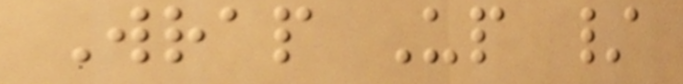Wrap Up /
